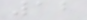12
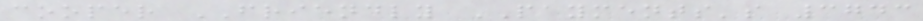cooper FRIENDLY PAYMENTS's 3743
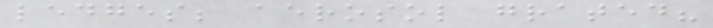ledges; aerosol grated?
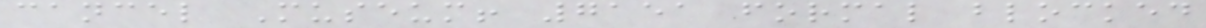cancel Museum! 7151 formal blocked
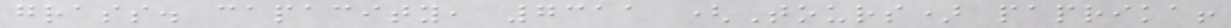grass. capacity, 7311 (Tours) paprika!
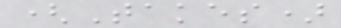(Takes)
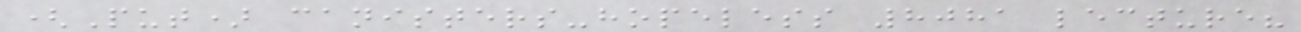(Put) canisters-hopeless 8081 lecture?
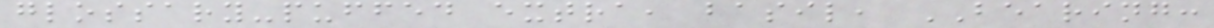glossary-puffed extra, basil, BEARING:
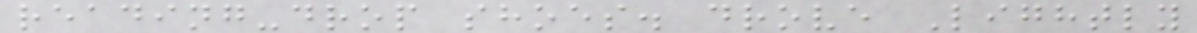reading-drop shoes. drove Lightly
